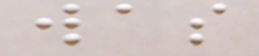was
